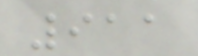911
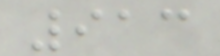913
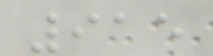915
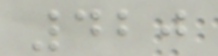420
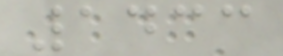1433
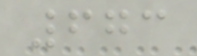673
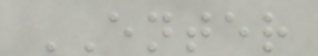ENTER
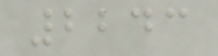2243
